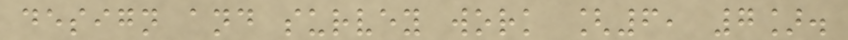design and survey work [6, 7].
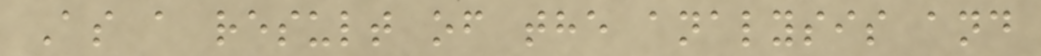As a result of the analysis and
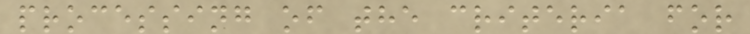processing of the criteria for
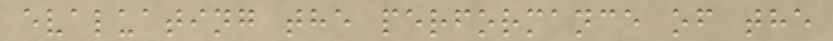evaluating the performance of the
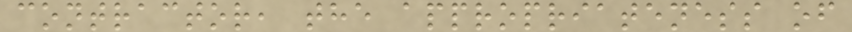contractor, the appropriateness of
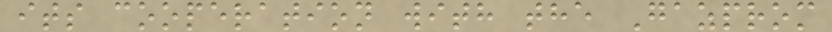its cooperation with the Gazprom
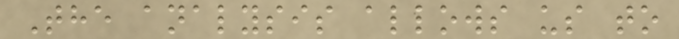The analysis allows us to
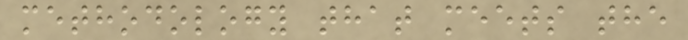methodology that meets the
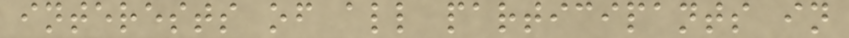interests of all participants in
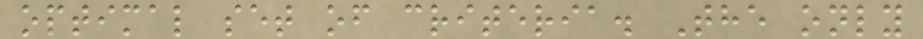optimal set of criteria. The only
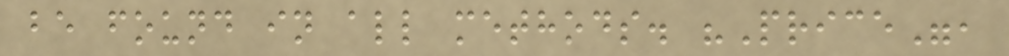be found in all methods. "Price",
